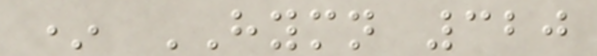* HYMN 320
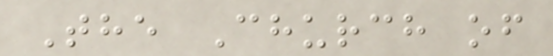The Church of
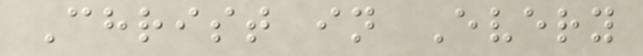Christ in Every
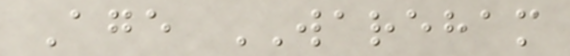Age WAREHAM
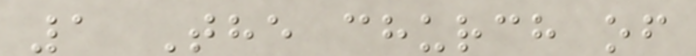1 The church of
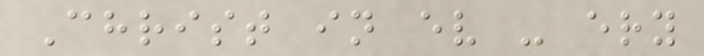Christ in ev - ery
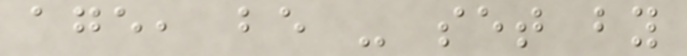age, be - set by
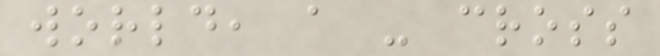world, a - cross
